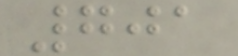701
